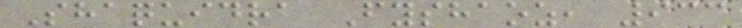Shaquidra Fyshaoz, 933
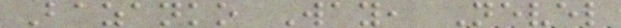Bazanko Way, Nevel
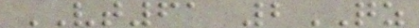VT61 2QZ
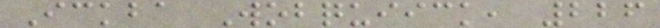Ickba Wobquiick, 226
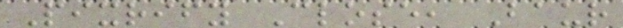Pixrify Close, Baur
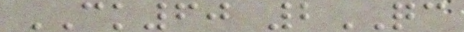CK60 2QC
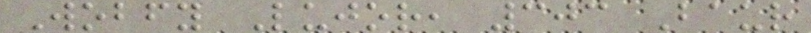Wobfy Lujor, 303 Baur
